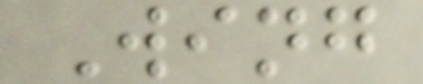Wing
